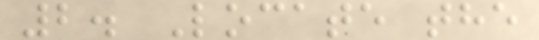2. Locate the
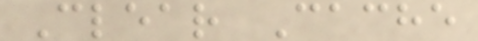Clear Cache
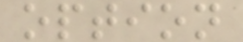option
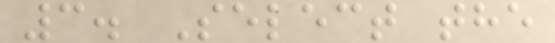3. Select the
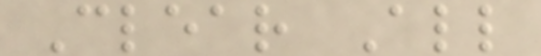Clear All
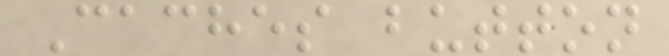Caches button
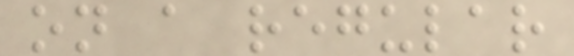on a regular
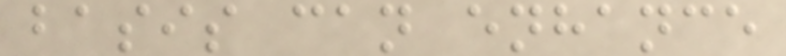basis can enhance
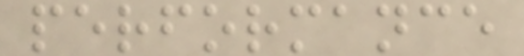performance
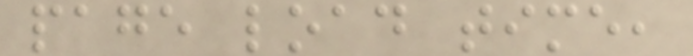page load time,
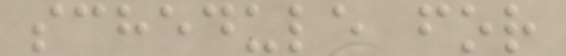schedule for
